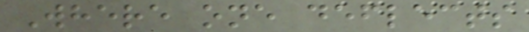Where one deflects
